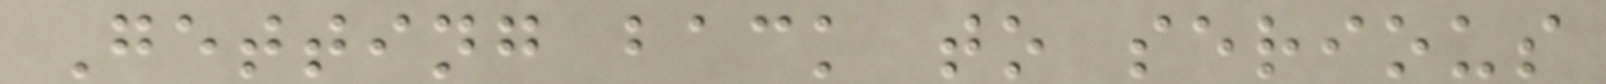Getting back to serious
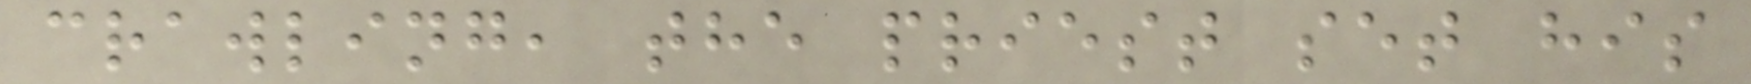crawling, the priest set his
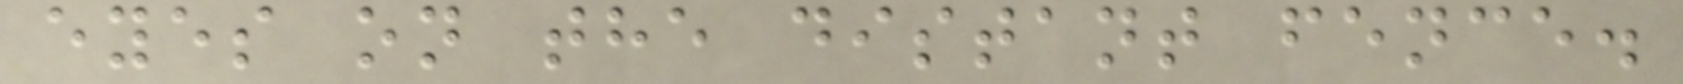eyes on the distant fence.
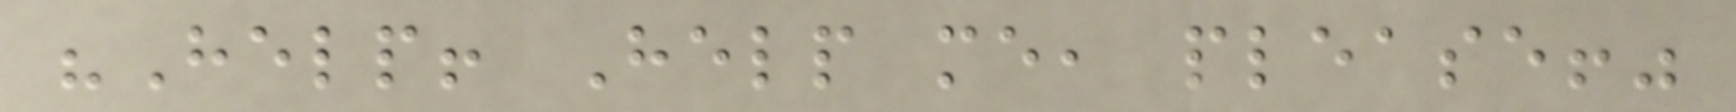"Help! Help me, please!"
